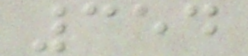354
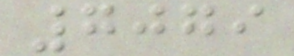7079
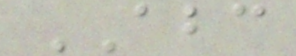ABC
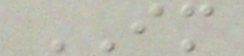IM
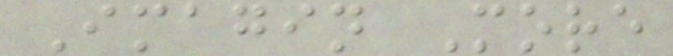Imagin More
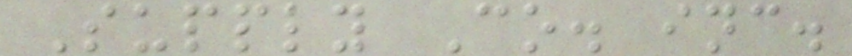Supply Co. inc.
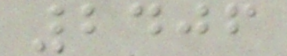2406
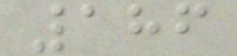186
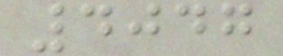4047
